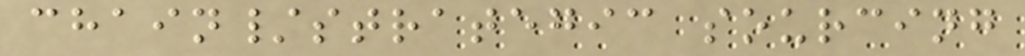chain/strategic sourcing
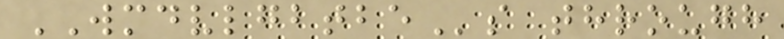WMDVLGBTBEs through
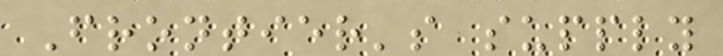Frontier's supply
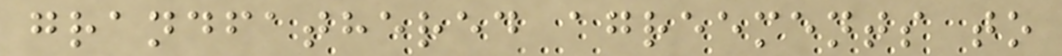grandfathered agreements to
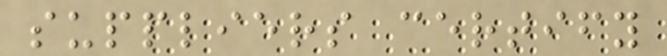suppliers certify
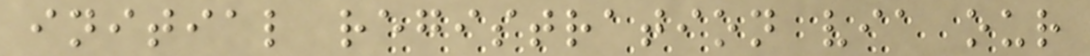initial registration via our
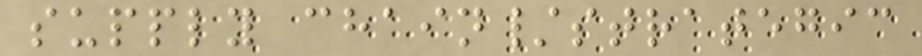supply chain/strategic
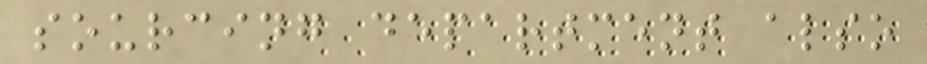sourcing department also
